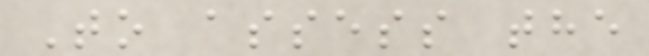To assess the
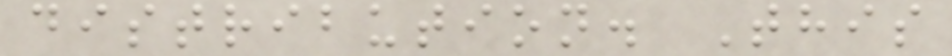distribution. This
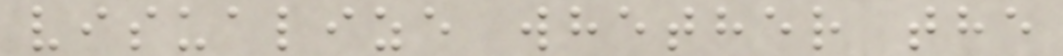visualize whether the
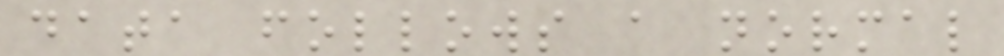data follows a normal
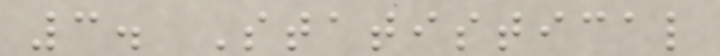3. Statistical
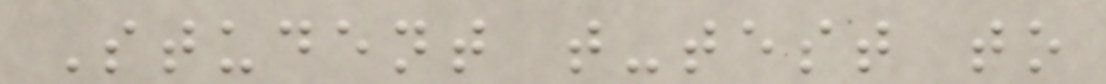Student t-test to
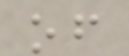of
